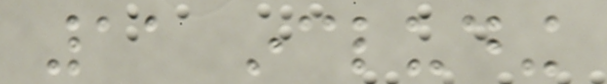11 including
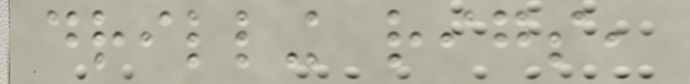drilling rigs,
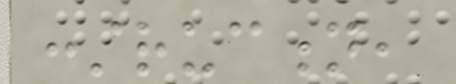construction,
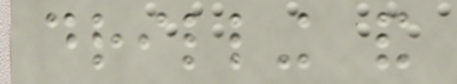drilling and
